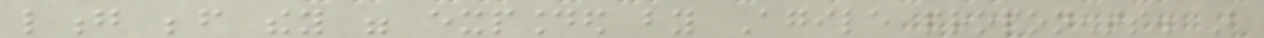long before they were expounded by Agile proponents. But
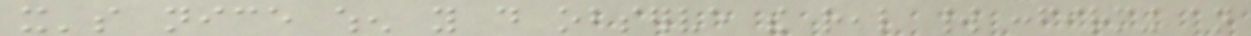it's nice when you do observe the real world confirming an
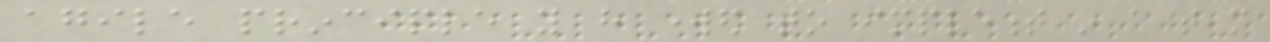agile principle you have worked to implement in a team
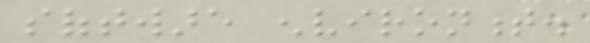software environment.
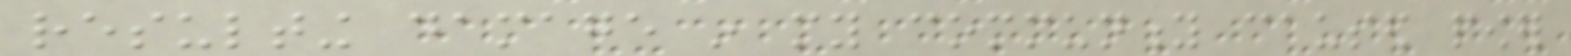resulting damage in my community caused power
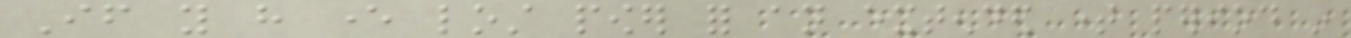If you have ever lost power for an extended time period in
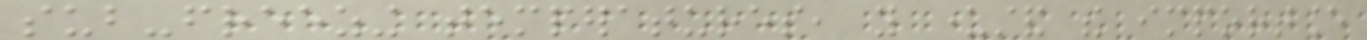sub-freezing temperatures, you understand the importance
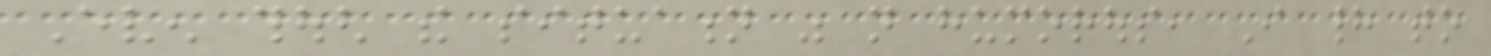Even though the situation was not humorous, I had to
